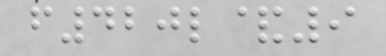f420l&9
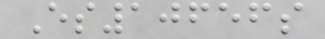Es10656s
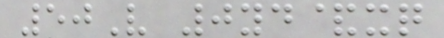50V 0yd&xq
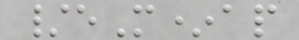/eM*ap
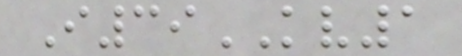I39KV1
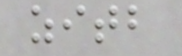zitb
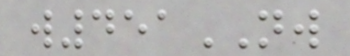w451NW
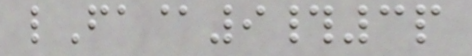lFa@9#3p
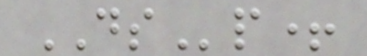DSp+
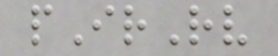pIrRv
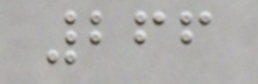266
